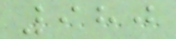980
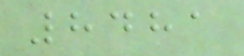8481
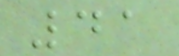41
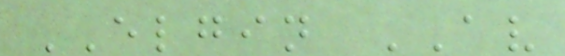ELGIN AV
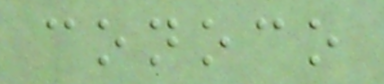conoco
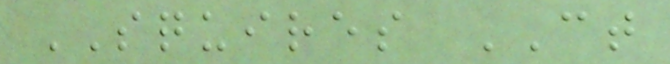SQUIRES CT
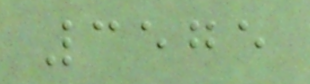3575
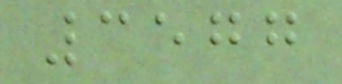3577
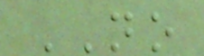NO
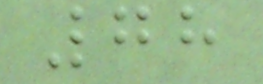78
